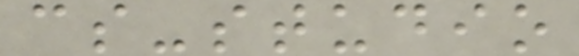cs-studio
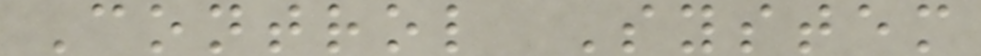Control System
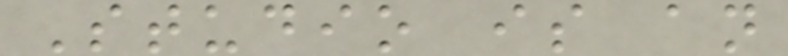Studio is an
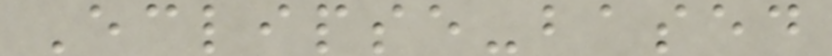Eclipse-based
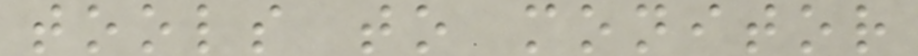tools to monitor
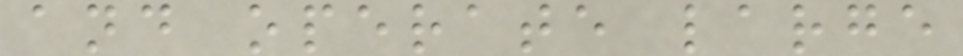and operate large
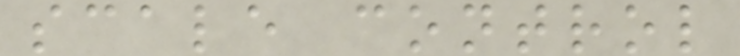scale control
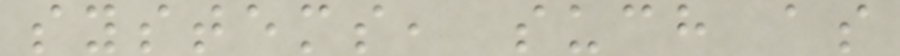systems, such as
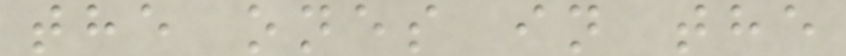the ones in the
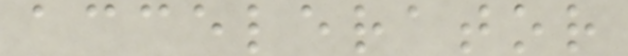accelerator
